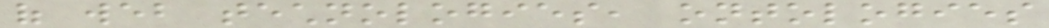of web technologies, ontologies
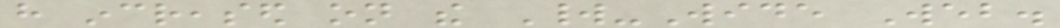have increased on the World-Wide Web.
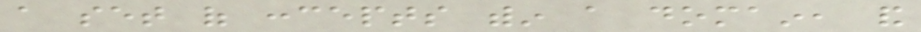a set of concepts within a domain, and
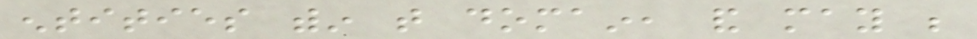entities within that domain, and may be
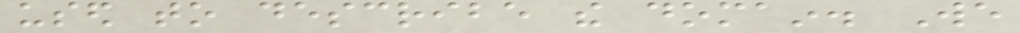used to describe the domain. We
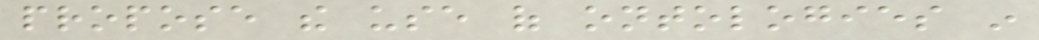propose the use of ontologies in
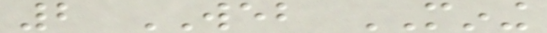2 WEB MINING
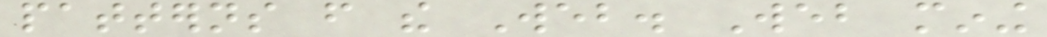patterns from the Web. Web mining
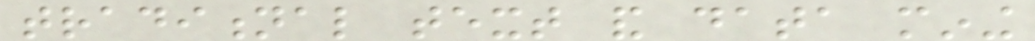traditional text and data mining
